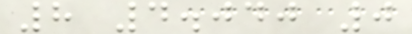8 4.040 0
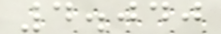4.040
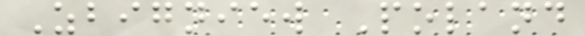Zbigniew Poland
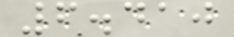6.410
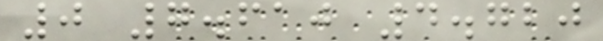0 7.610 4.720
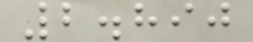2.890
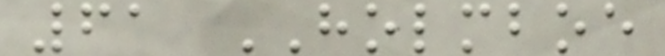61 HOLMBOE
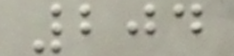204
